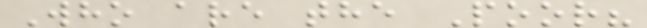Who are the Poor?
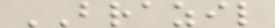BRAZIL
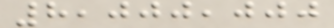8,000,000
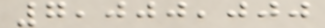7,000,000
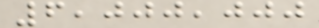6,000,000
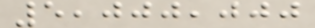5,000,000
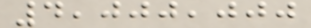4,000,000
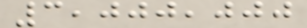3,000,000
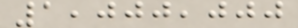1,000,000
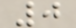0
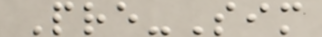Pre-Sim
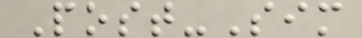Post-Sim
